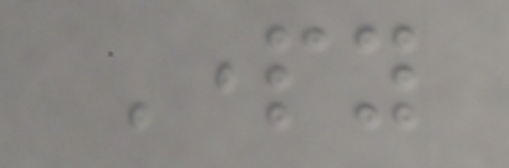Party
